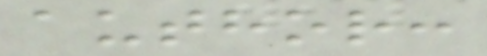author:
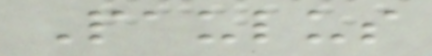Paulus
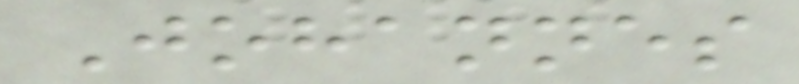Johannes
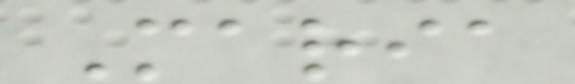Maria
